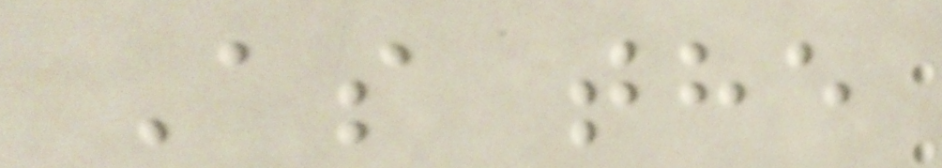As the
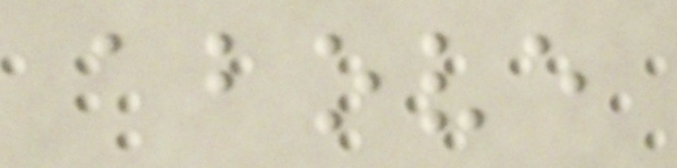above
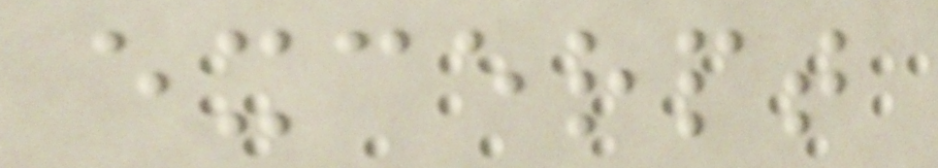excerpt
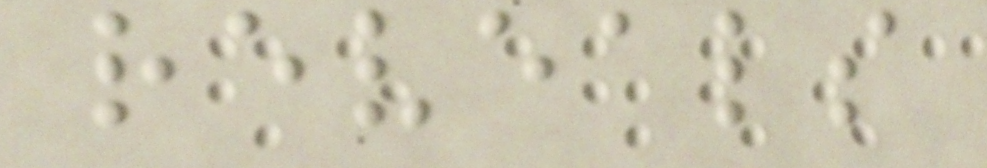reveals
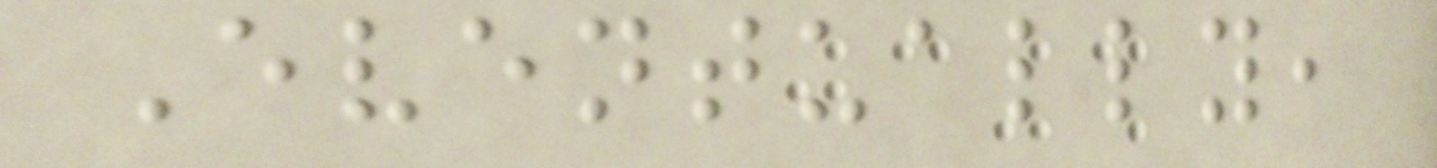Eventually,
